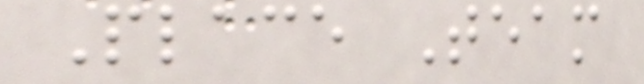Place Team
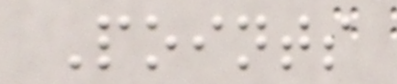Points
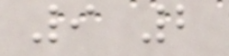9 2
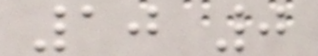10 0
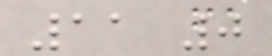11 0
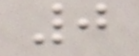0
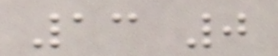13 0
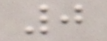0
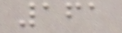161
